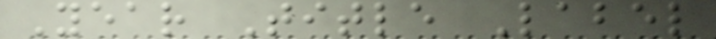Year Title Label
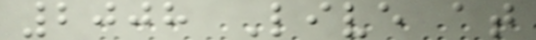2008 Live at
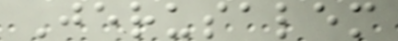Jerusalem
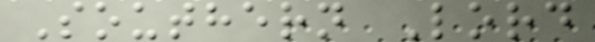Southern Lord
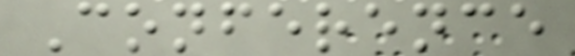Conference
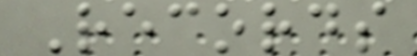Records
